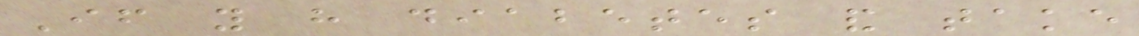If you have diabetes and take
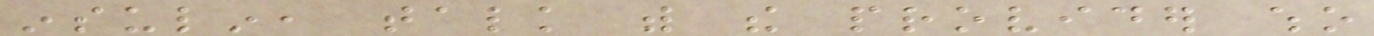insulin, talk with the provider who
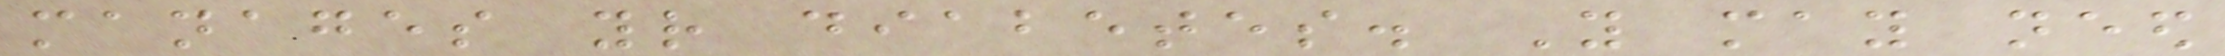manages your diabetes. You may need
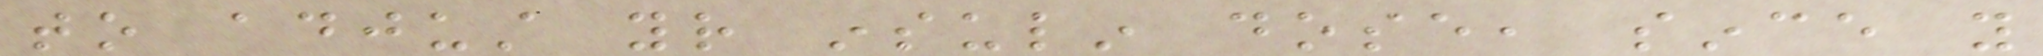to adjust your insulin dose, since you
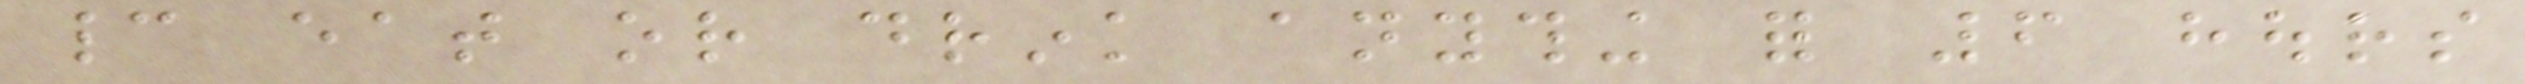cannot eat or drink anything for 6 hours
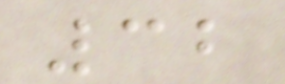32
